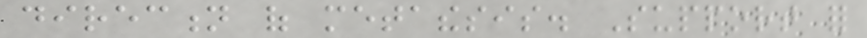direction of metathesis. Support for
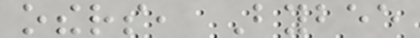others, Bybee
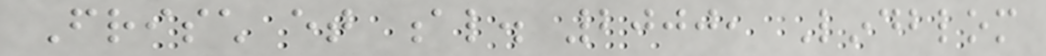Frisch et al. 2000, Lindblom
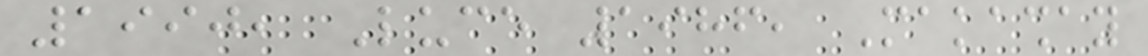1990, Luce 1986, Makashay
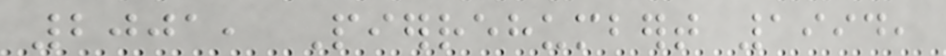2001, Pierrehumbert 1994,
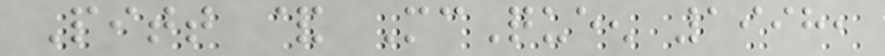Pitt & McQueen 1998,
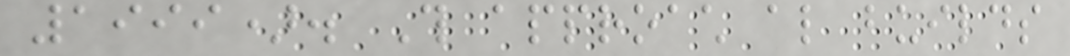1999). This approach also builds
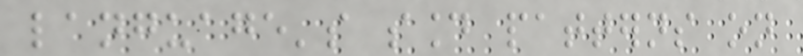language's sound patterns on
